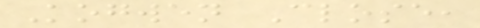Kogwen Close,
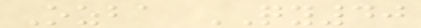Ozba QY40
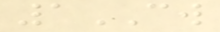1CW
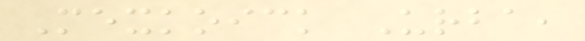Mexkoick Urba,
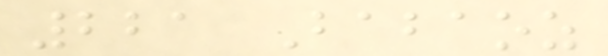221 Babaoz
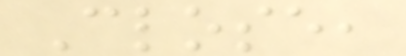Close,
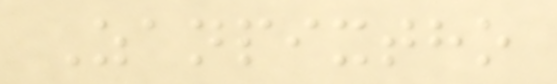Zanpixtho
